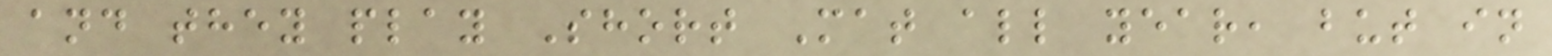and they play Short Mat all year, but in
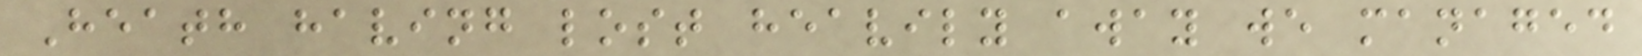Heath having lost heavily away we managed
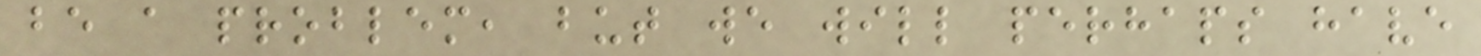be a problem, but we will perhaps have
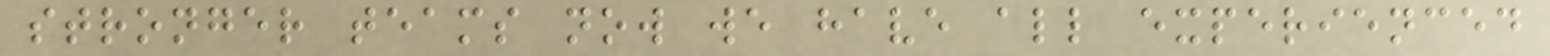stronger teams now we have all experienced
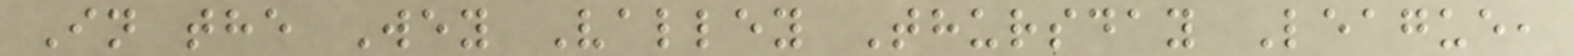In the Wey Valley Thursday League,
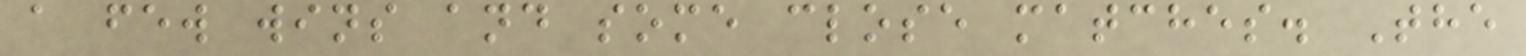a few wins and some close matches. The
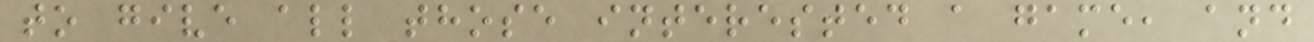to give all those interested a game, and
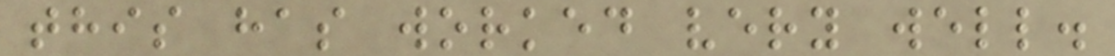this has worked very well.
